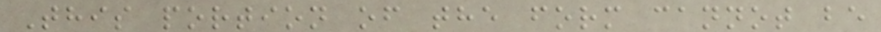This portion of the form cannot be
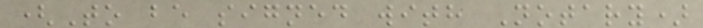(To be signed with Notary)
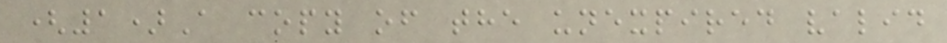(1)A copy of the unexpired valid
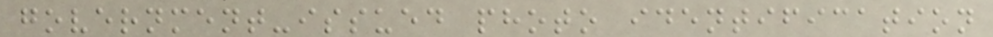government-issued photo identification
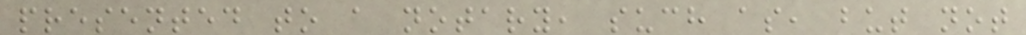presented to a notary, such as, but not
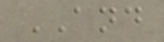AND
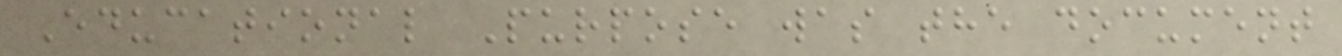Educational Purpose was the document
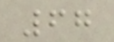67
